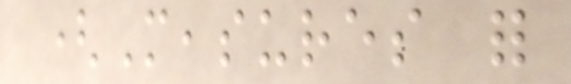(Measures for
